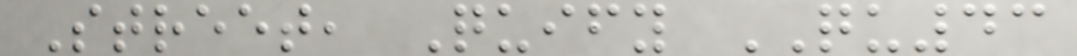Street, Quify QU43
